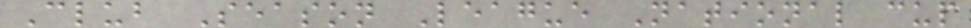Club Season League National cup
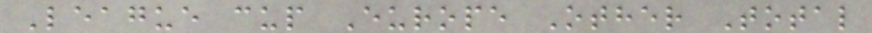League cup Europe Other Total
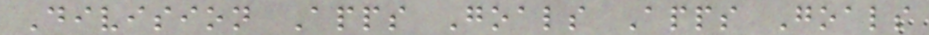Division Apps Goals Apps Goals
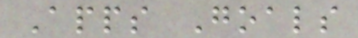Apps Goals
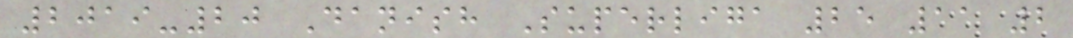2019-20 Danish Superliga 25 11 2
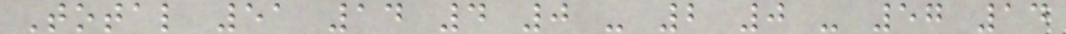Total 51 14 4 0 - 2 0 - 57 14
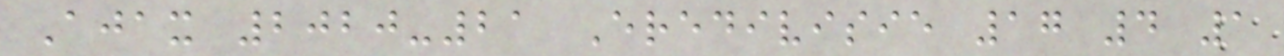Ajax 2020-21 Eredivisie 17 4 1
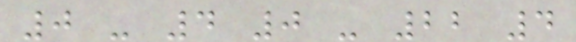0 - 4 0 - 22 4
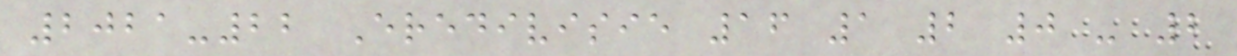2021-22 Eredivisie 16 1 2 0 - 2
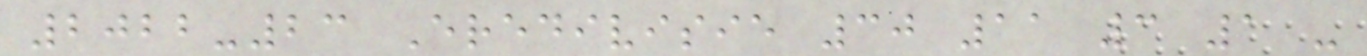2022-23 Eredivisie 30 11 3 1 -
